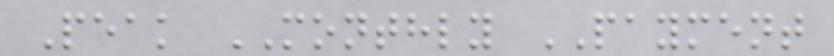Peak MONTHLY PAYMENT
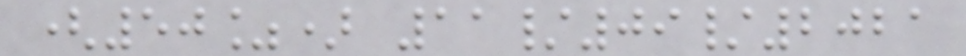(50%) 11/09/2021
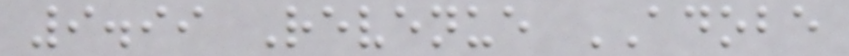9.99 Revenue ADOBE
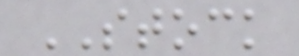STOCK
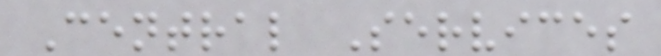Central Services
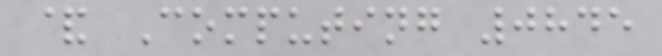& Computing 0845
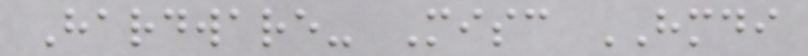Hardware- Misc HMDI
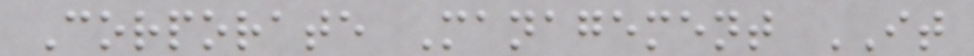Corporate Management IT
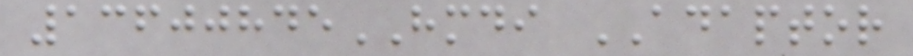13600845HMDI ADAPTOR
